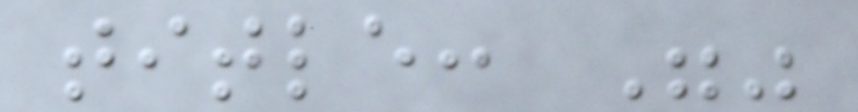title: ""
